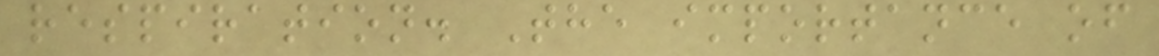respiration. The importance of
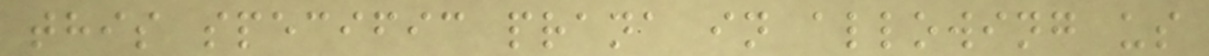this specific prana in allowing us
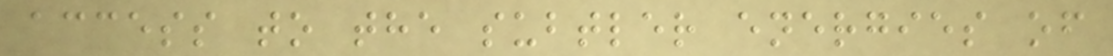access to the subtler energies of
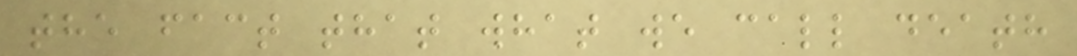the fact that what we call death
